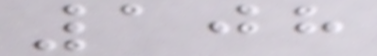108
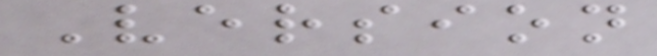Version
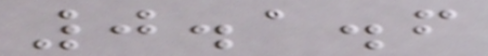0.1.6
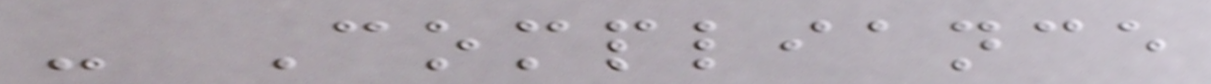- Compliance
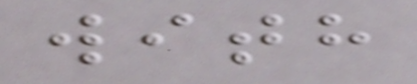with
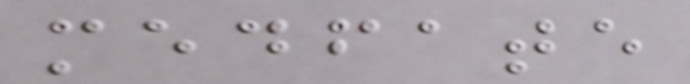medfate
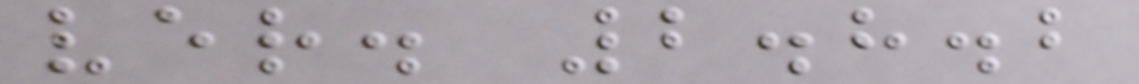ver. 2.8.2
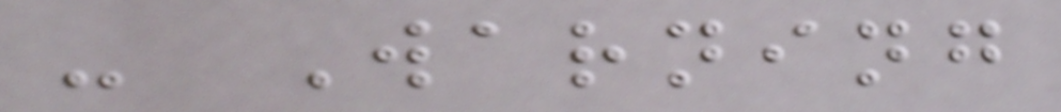- Warning
